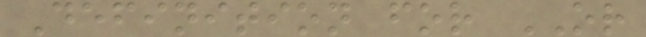Definition for OR
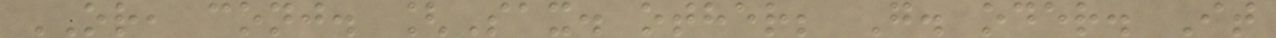OR, conj. [Sax. other; G. oder. It
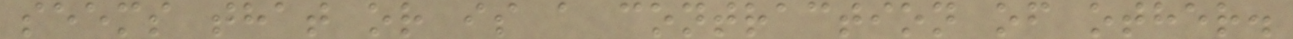seems that or is a contraction of other.
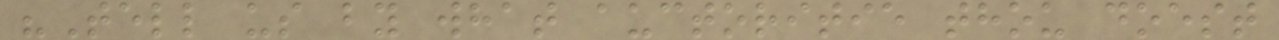"Tell us by what auctoritie thou doest
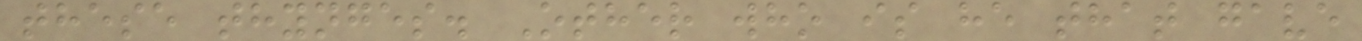these thynges. Other who is he that gave
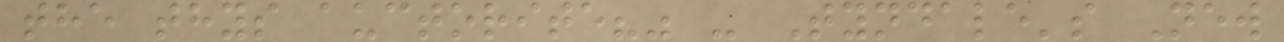the thys auctorite?" - Tyndale's New
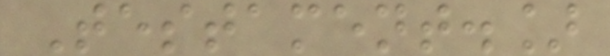Testament.]
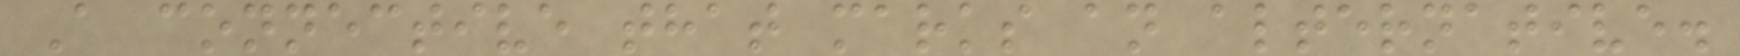A connective that marks an alternative.
